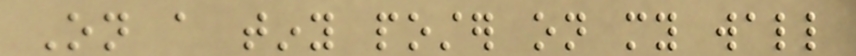On a tiny poster on my wall
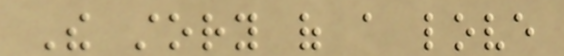The story of a love
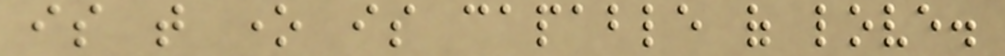is that one is capable of love.
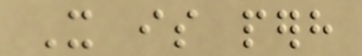It is perhaps
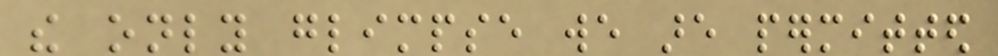the only glimpse we are permitted
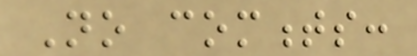No comments:
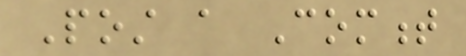Post a Comment
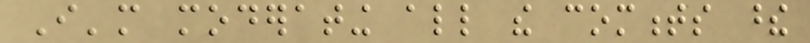I'm moderating all the comments these
